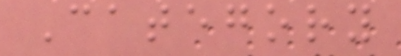Category
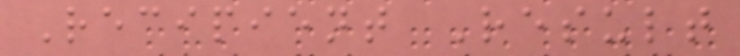Recipient Result
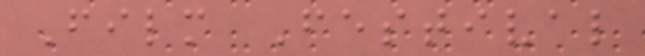Film Festival
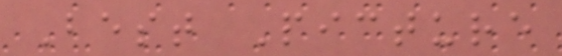Best Picture
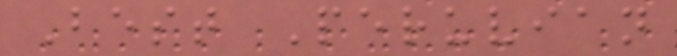Best Peruvian
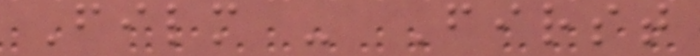Film - First
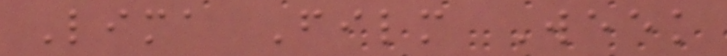Lima Film Week
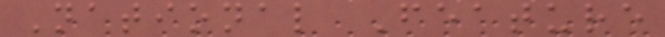National Feature
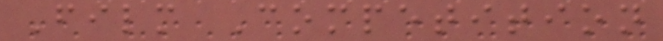Film Competition
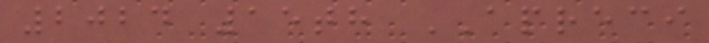2024 15th APRECI
